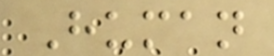Human
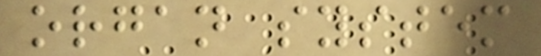organ system
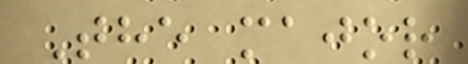The major
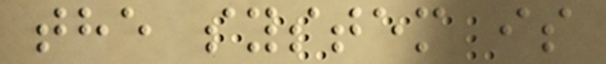the system is
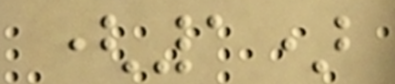(1)
